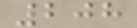208
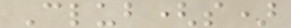Club(s)
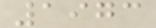1973
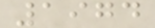1974
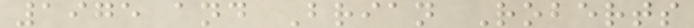1975 and Brian Roberts
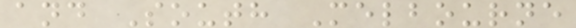and South Melbourne
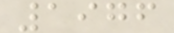1976
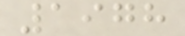1978
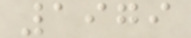1979
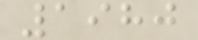1980
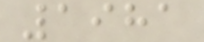1981
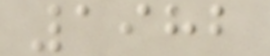1982
